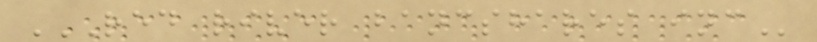RED RIVER BANCSHARES INC
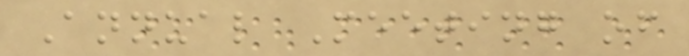Annual Meeting of
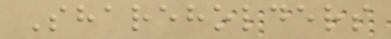Shareholders
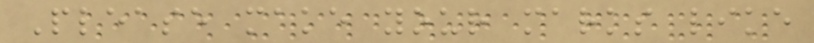Please make your marks like
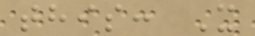this: X
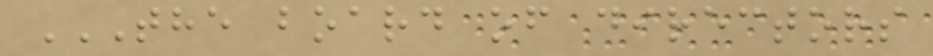THE BOARD OF DIRECTORS
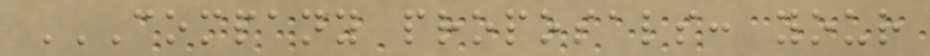COMPANY PROPOSALS: YOUR
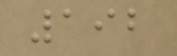192
